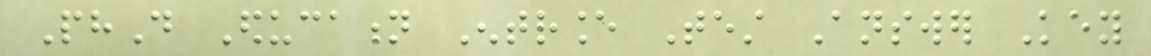PhD Education Entrance Test Answer Key
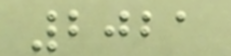2021
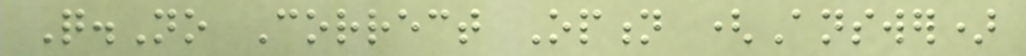Q.No Correct Option (Answer)
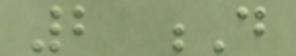2 D
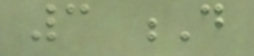3 D
